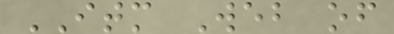ITM Web of
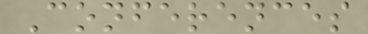Conferences
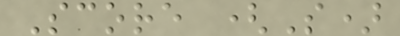Score (S)
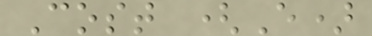Cost (E)
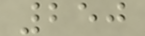250
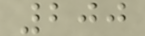200
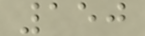150
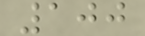100
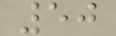50
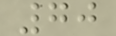70
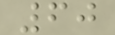60
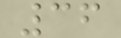36
